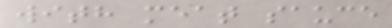with meat sauce
